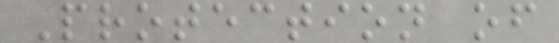Protection of
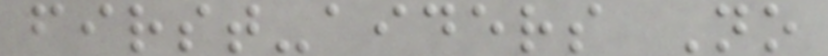first-aiders No
